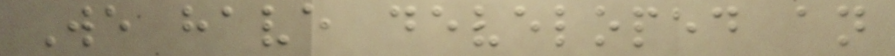We have developed an
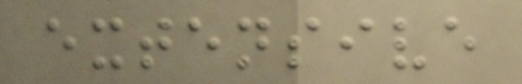extensive
